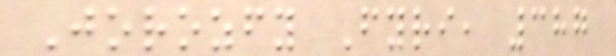Jorozfy Fyri, 387
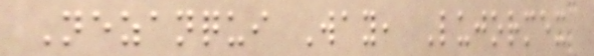Nezanqui Way, Lujormex
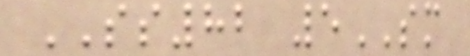SS82 5SM
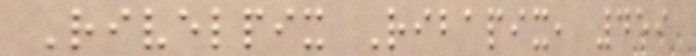Rivelpix Ribapix, 459
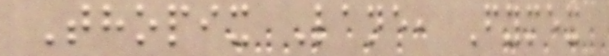Thopix Lane, Fymex
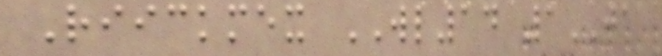Riickmex WL14 1JA
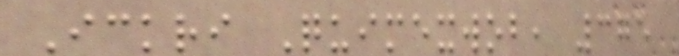Ickri Quimexwob, 375
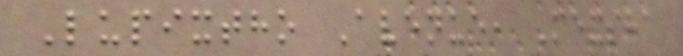Lupixtho Avenue, Mexsha
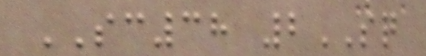SC38 2SQ
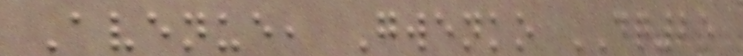Avenue, Gwenko DQ25
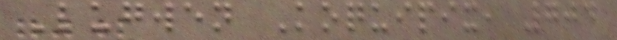Lugwen Koquipix, 704
